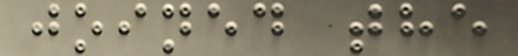joined the
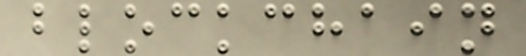blockchain
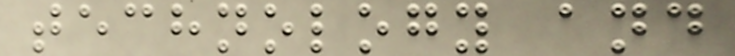technology and
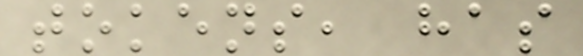tokens, has
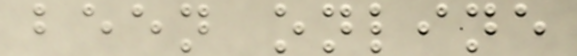been online
